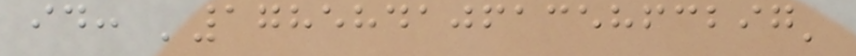id: '178584106135863297'
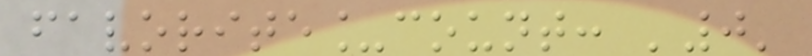favorite_count: '0'
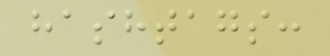hashtags:
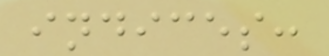indices:
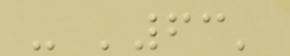- '63'
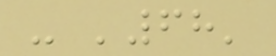- '68'
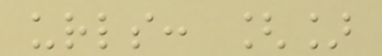urls: []
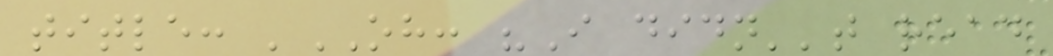title: 'OH: "I didn''t read
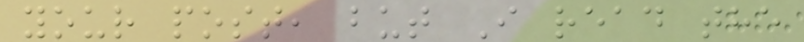your post, but I read the
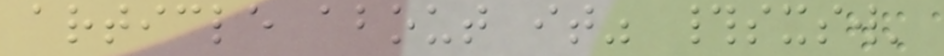article about it" #sxsw'
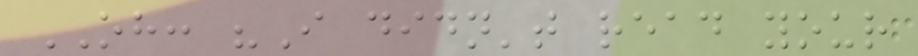OH: "I didn't read your
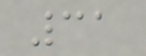31
